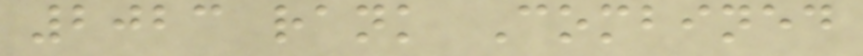2023 rank Combined
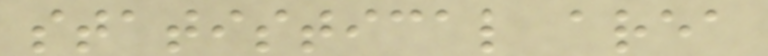statistical area
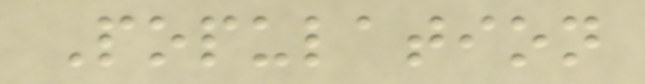Population
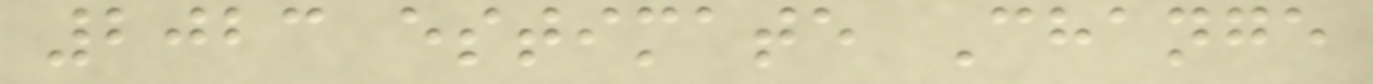2023 estimate Change
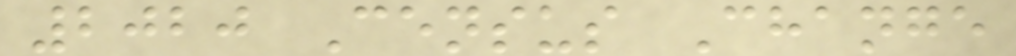2020 Census Change
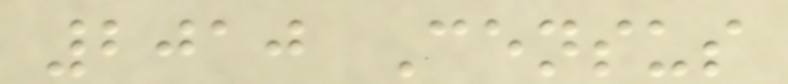2010 Census
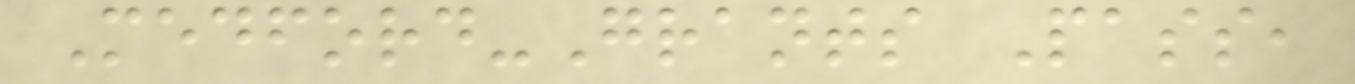Medford-Grants Pass,
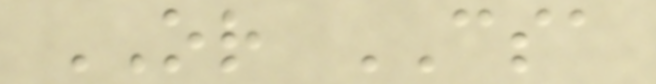OR CSA
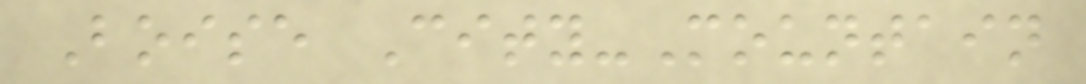Boise City-Mountain
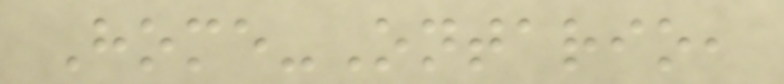Home-Ontario,
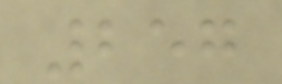257
